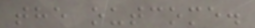the outcome.
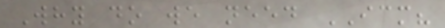Why do we need ICM?
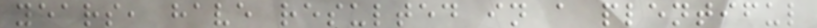years, have resulted in a plentiful
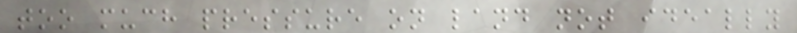too much pressure on land not ideally
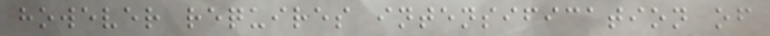however requires intensification of
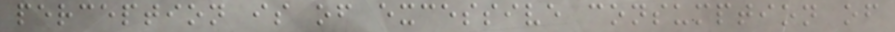perception is of excessive consumption of
